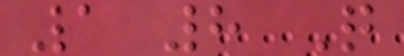1 8 Q
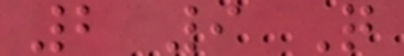2 9 Q
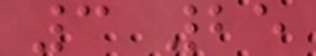3 25
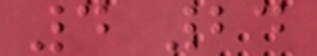4 24
